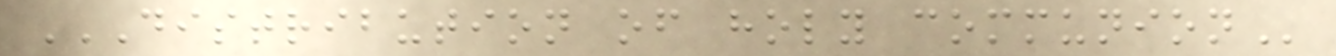DISTRIBUTION OF HOLY COMMUNION
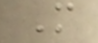M
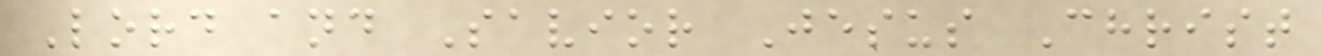Lord and Savior Jesus Christ
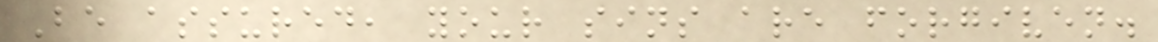Be assured, your sins are forgiven.
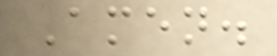Amen.
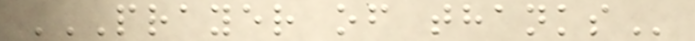PRAYER OF THANKS
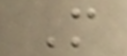M
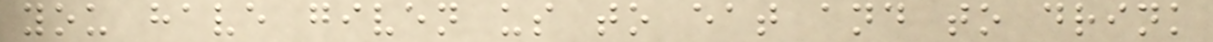you have given us to eat and to drink
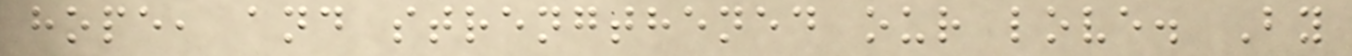hope, and strengthened our love. By
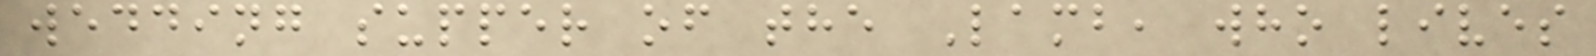wedding supper of the Lamb, who lives
